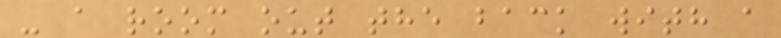- a room out the back with a
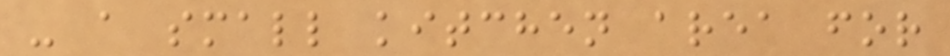- a small kitchen area for
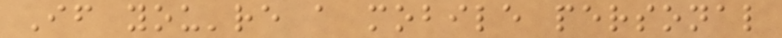If you're a mobile personal
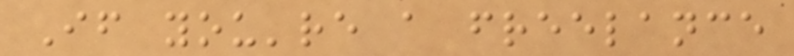If you're a freelance
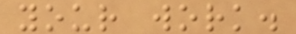your work.
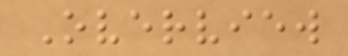Overview
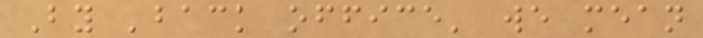By 'back office' we mean
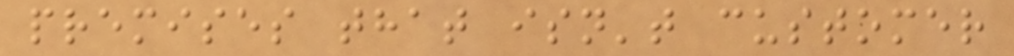premises that isn't customer
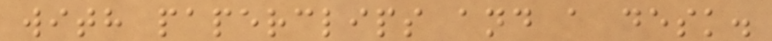with paperclips and a desk.
